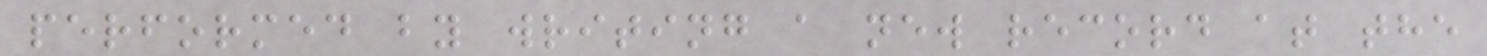performed by writing a new record at the
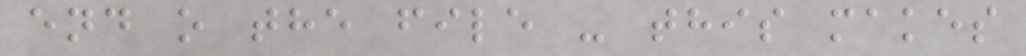end o the file - this makes
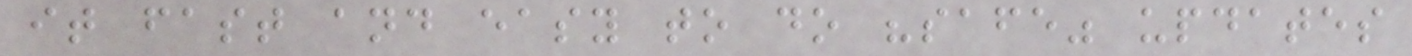it fast and easy to do "safe" updates
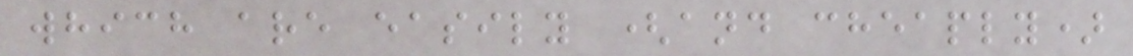which are easily (and cheaply)
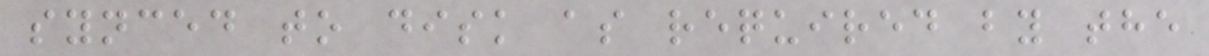synced to disk as required by the
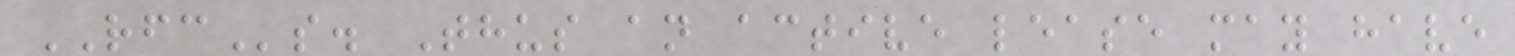RFCs. Thus an active lease may have
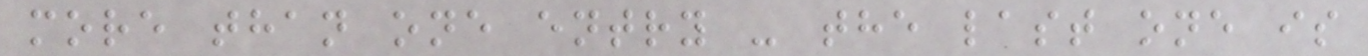more than one entry - the last one is
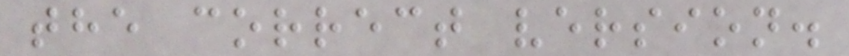the correct version.
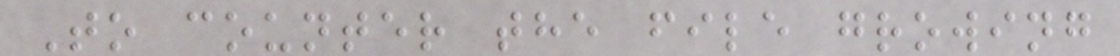To counter the file growing
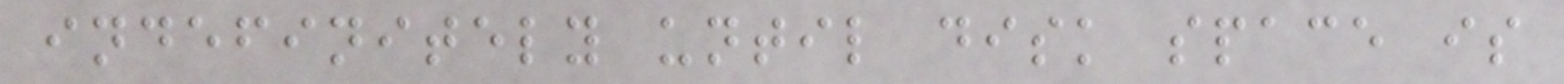indefinitely until disk space is
